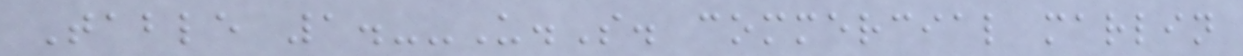Table 1.--U.S. commercial marlin
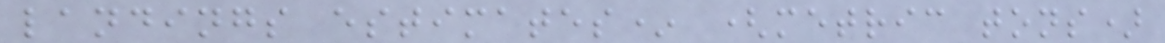landings estimates* (metric tons)
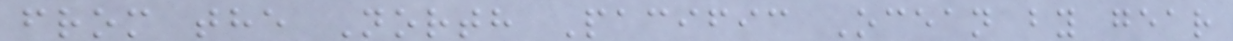from the North Pacific Ocean by gear
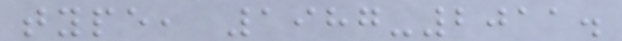type, 1987-2011.
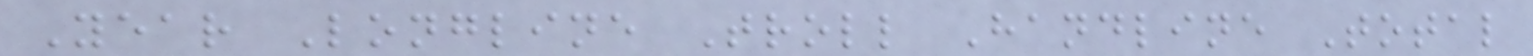Year Longline Troll Handline Total
